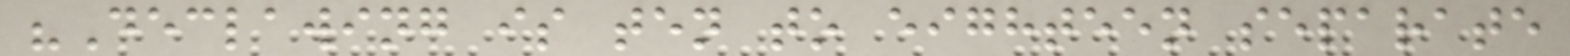"Declawing is ten to eighteen separate
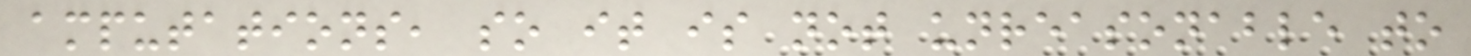amputations, so it is not unreasonable to
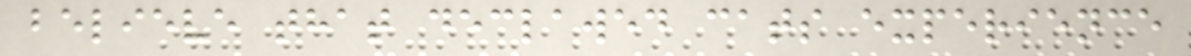believe that declawed cats experience
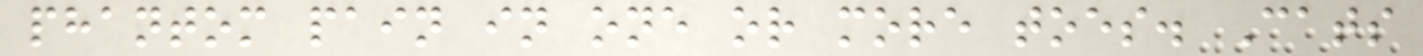phantom pain in one or more toes. Cats
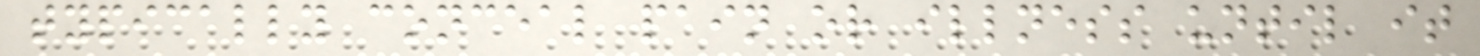typically conceal pain or illness until it
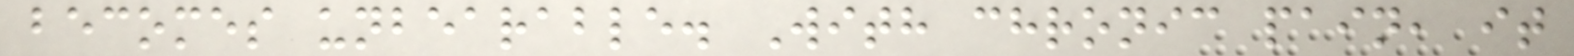becomes unbearable. With chronic pain, it
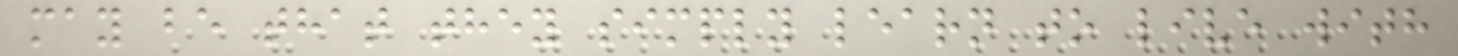may be that they simply learn to live with
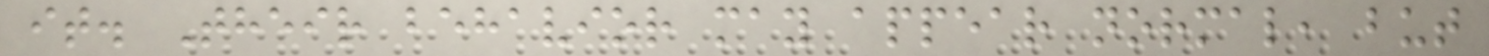it. Their behavior may appear normal, but
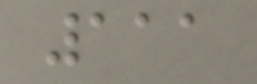111
